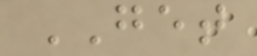GET
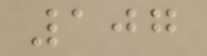107
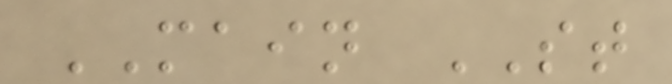MAIN ST
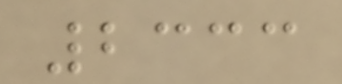2333
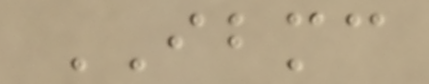IBMC
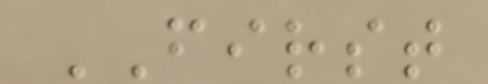FIRST
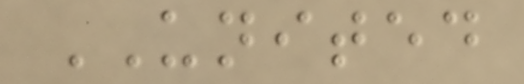UNITED
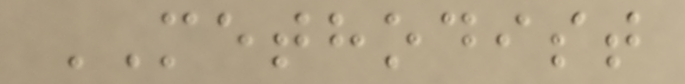METHODIST
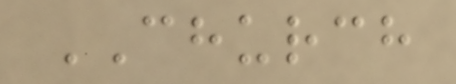CHURCH
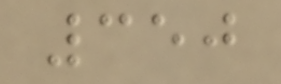350
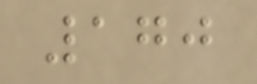170
